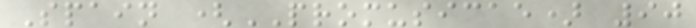Spain (PROMUSICAE) 90
